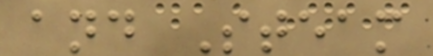and Steam
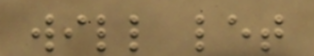will let
